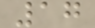17
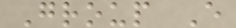Group E
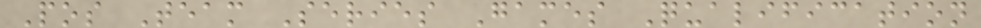Pos Team Series Games Qualification
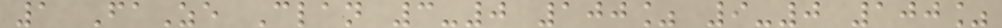1 FaZe Clan 3-0 100% 9-0 100%
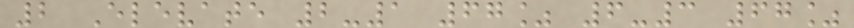2 Elevate 2-1 67% 6-3 67%
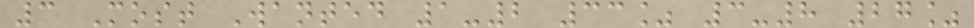3 Most Wanted 1-2 33% 3-8 27%
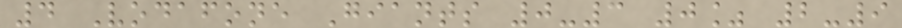4 Vodafone Giants 0-3 0% 2-9
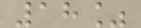18%
